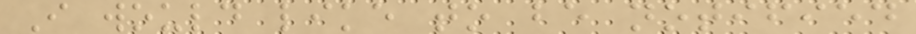I would like to be notified
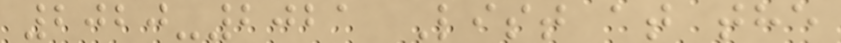2020-2021 List at the
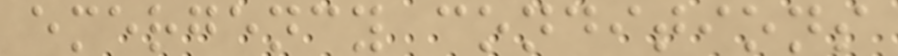emergency conditions
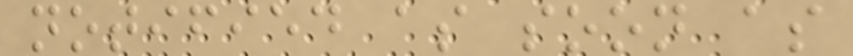notified as soon as
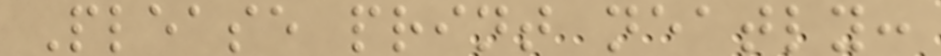Please print neatly:
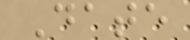Date
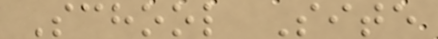School Site
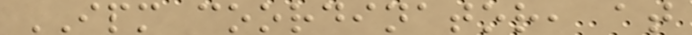IPM coordinator, at
